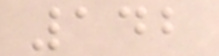142
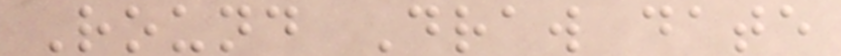Round Draw date
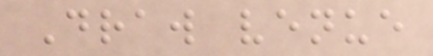Draw venue
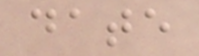date
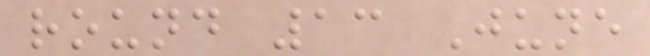round 13 June
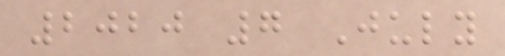2020 7 July
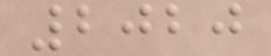2020
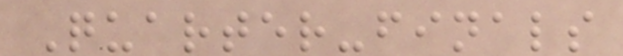Quarter-finals
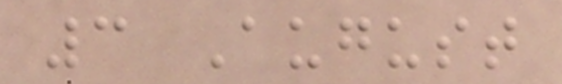3 August
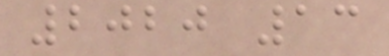2020 13
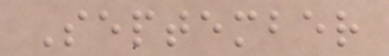September
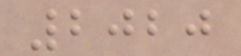2020
